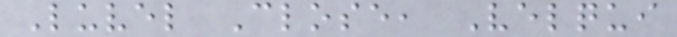Luvel Close, Velqui
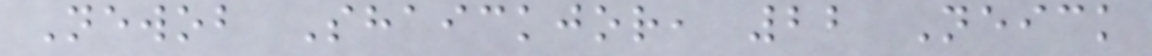Newob Shaickjor, 22 Neick
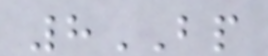8BP
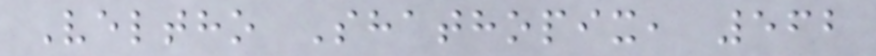Veltho Shathopix, 562
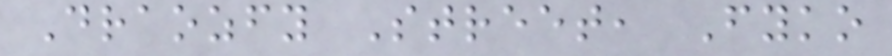Draozfy Street, Fyko
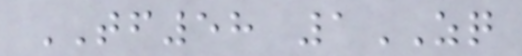TF58 1ZQ
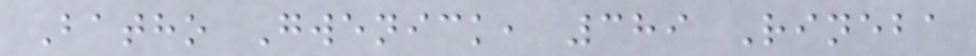Batho Gwenick, 389 Rineba
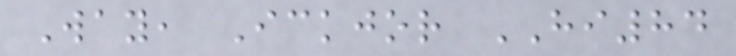Way, Ickjor HI84
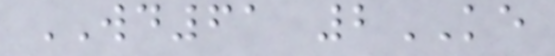WD61 2KE
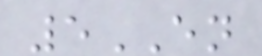5EN
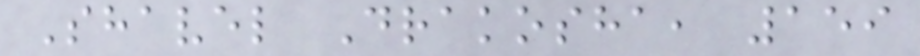Shavel Drakosha, 159
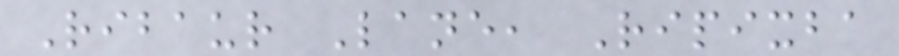Ribaur Lane, Ripixba
